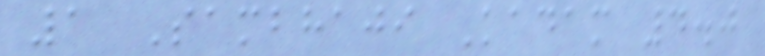1 Sambhaji Kadam 4.0
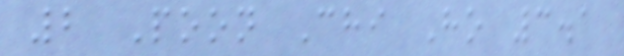2 Poon Chi Ho 3.1
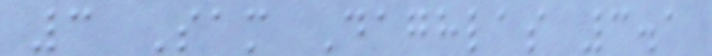3 Sam Daghlas 3.1
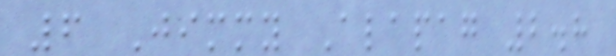6 Jimmy Alapag 2.8
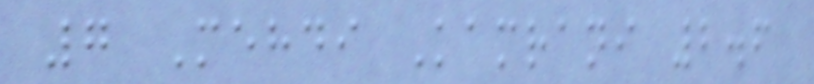7 Mehdi Kamrani 2.6
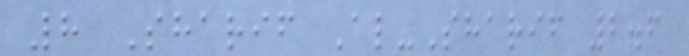8 Sharif Al-Sharif 2.6
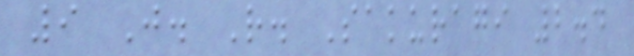9 J. R. Sakuragi 2.4
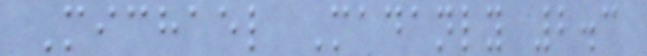Michael Madanly 2.3
